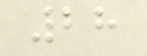28
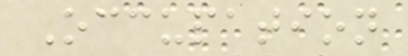Occupation
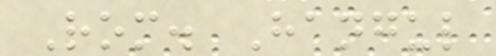Rom. Hangul
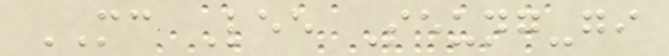MC Lee Seung-gi
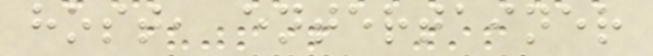host, entertainer
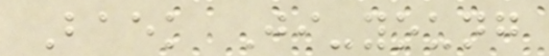Baek Ji-young
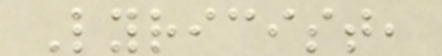Lyricist,
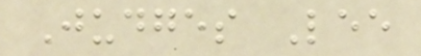Judges Lee
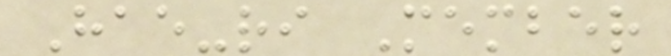Hae-ri Member
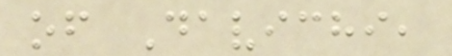of Davichi,
